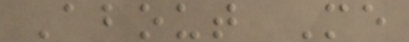About Me
